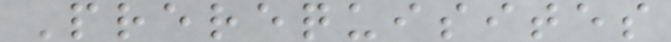Prerequisites
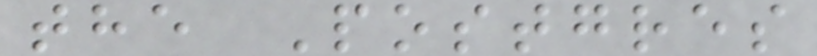the Postgres
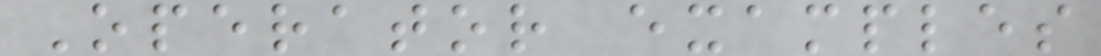Operator examples
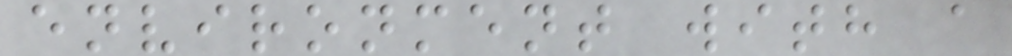environment with a
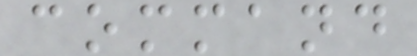command
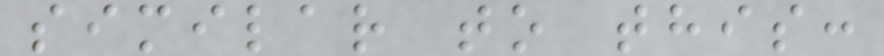similar to this:
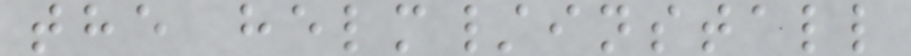the helm/install
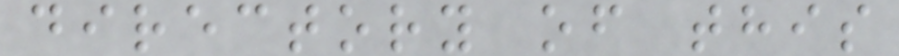directory of this
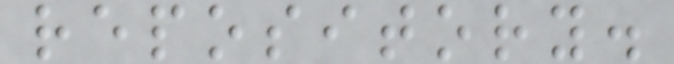repository.
